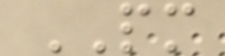PM
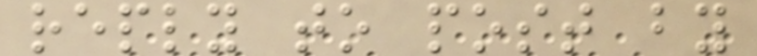reply to post by
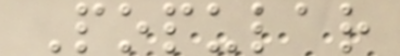Popular
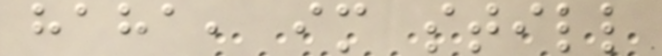haha, im still
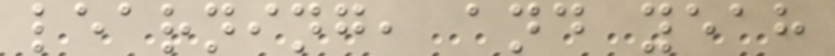learning, and yeah
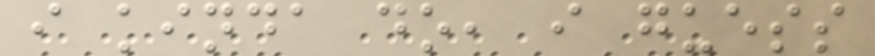i kinda do, i guess
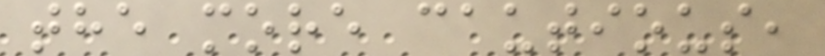the more cautious,
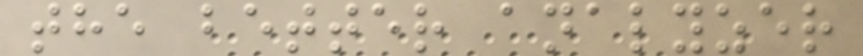the better analyzer
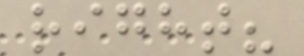right?
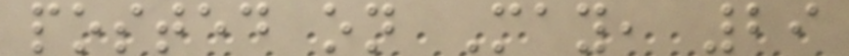posted on May, 29
